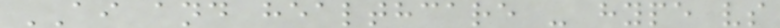AI and healthcare - hype vs
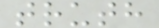truth
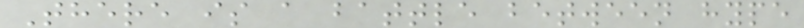There is a battle between hype
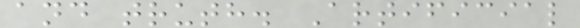and truth. Artificial
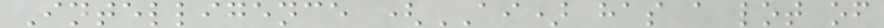Intelligence (AI) has a lot of
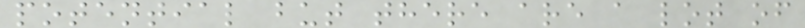potential but there are a lot of
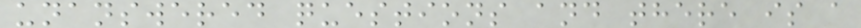unanswered questions and there is a
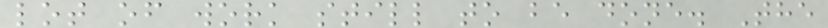lot of work still to be done. The
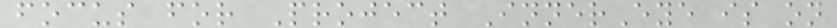focus for Project InnerEye is on
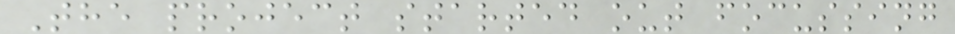The project started out focussing
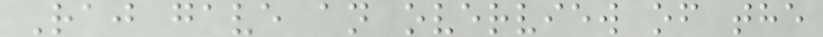Raj gave an overview of the
